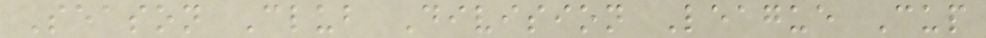Season Club Division League Cup
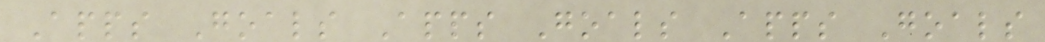Apps Goals Apps Goals Apps Goals
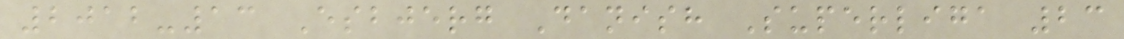2012-13 Esbjerg Danish Superliga 23
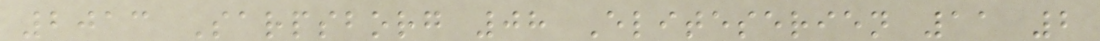2013 Sarpsborg 08 Eliteserien 11 2
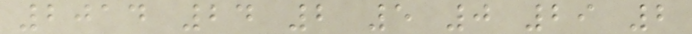2014 24 2 5 0 29 2
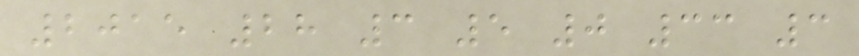2015 28 3 5 0 33 3
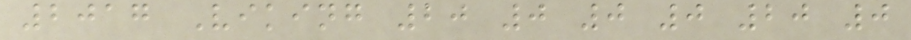2017 Viking 20 0 0 0 20 0
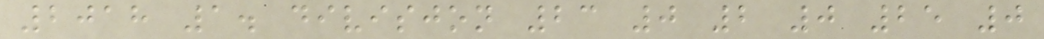2018 1. divisjon 23 0 2 0 25 0
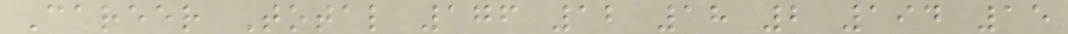Career Total 176 12 18 2 194 15
